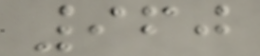960
